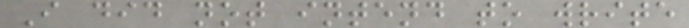I did not intend to write
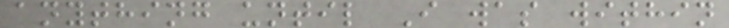anything until I was within
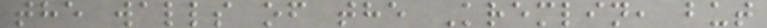the walls of the Kremlin, but
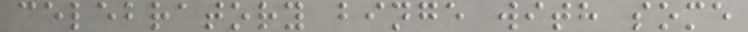celebratory binge with some
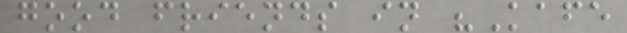good friends in "Kafe
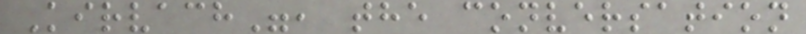Kirvach", the conversation
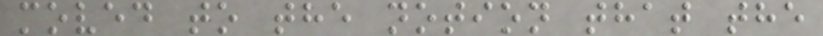moved to the notion that the
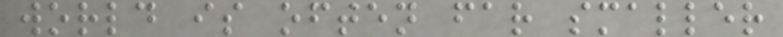world is often far smaller
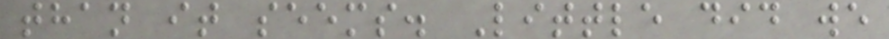than it seems. Little did we
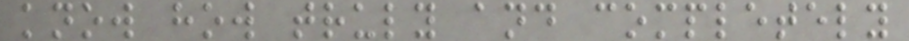know how truly and completely
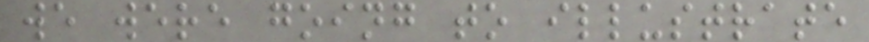we were going to illustrate
